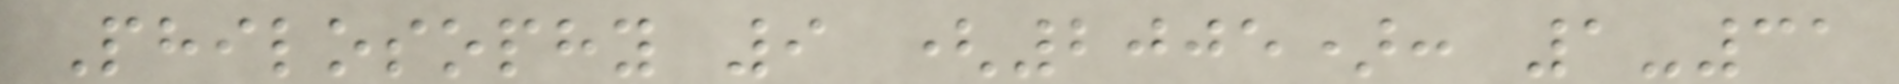Philosophy 9 (2005): 1-31
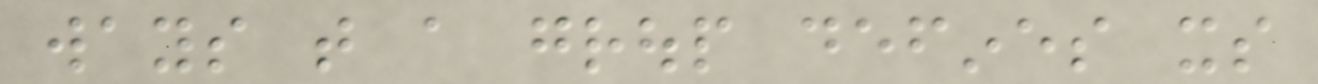ways that a group defines its
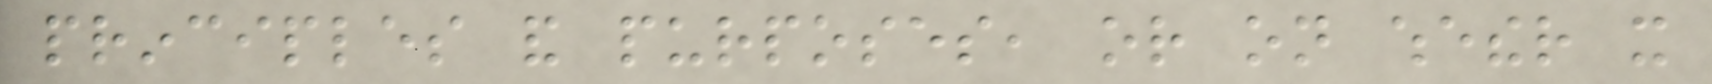principles and purposes, or on whether it
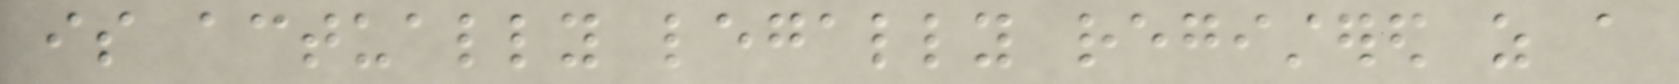is actually legally registered as a
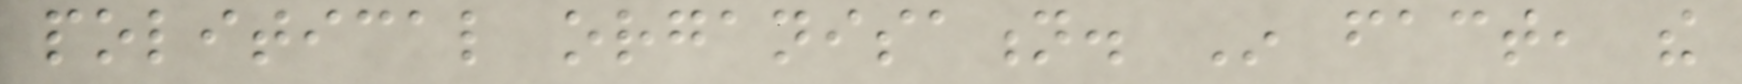political organisation. In fact, the
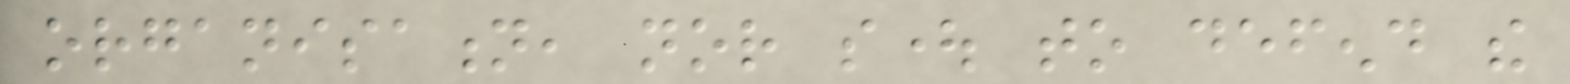organisation, nor sought to defend the
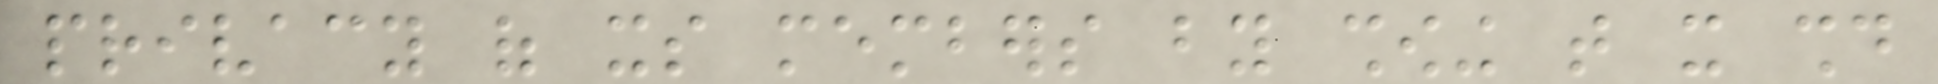privacy of its members by showing that it should
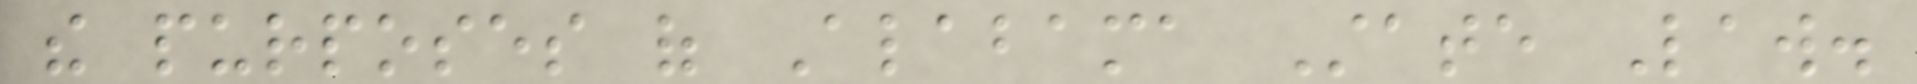the purposes of Alabama State Law.
